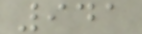941
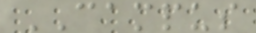CAMPUS
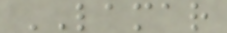LAMAR
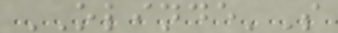OLINDE'S
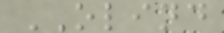OLIND
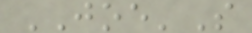JOE'S
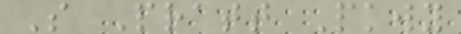S Pratt Pkwy
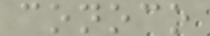conoco
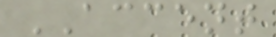ACCENT
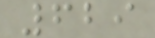629
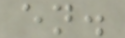en.
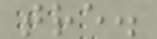tre.
